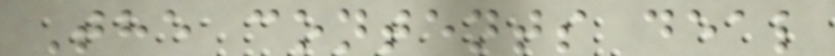The contents deal
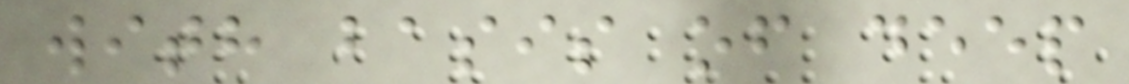with basis of deep
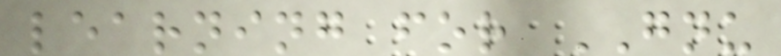learning for GNU
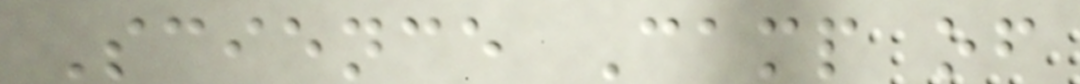Science Camp of
